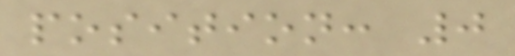position: 0
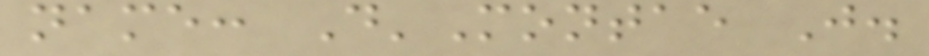name: D'Montae J.
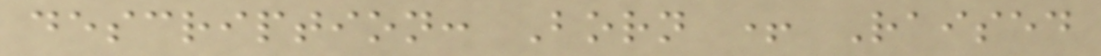description: Born + Raised
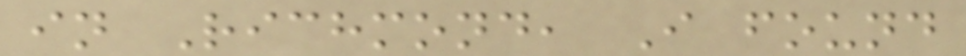in Richmond, I found
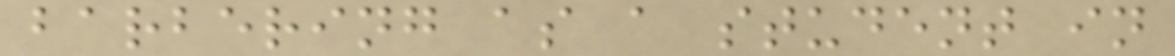barbering as a student in
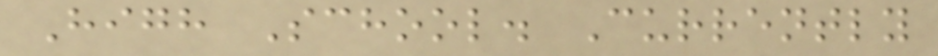High School. Currently
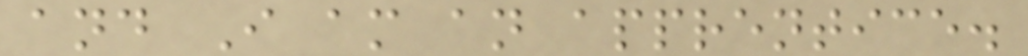and I am an apprentice.
